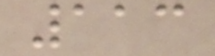113
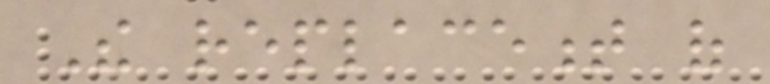The replacement of
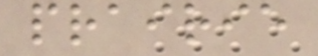prairie
